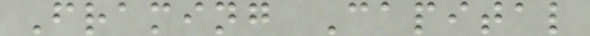Framing Capital
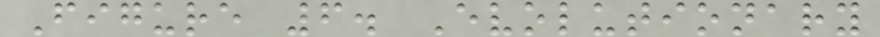Figure 6. Evolutionary
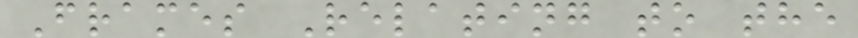Frames Relating to the
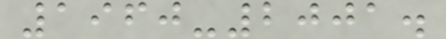1960-2001.
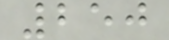250
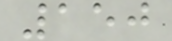150
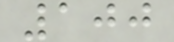100
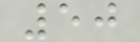50
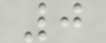0
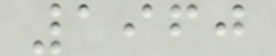1960
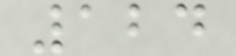124
